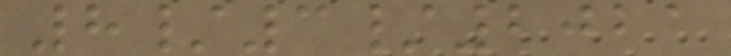8/3/2021
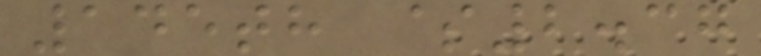145th $2.37
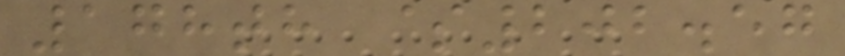178th $202.57
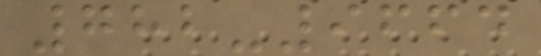782-9664
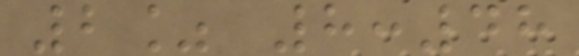2% 8:48
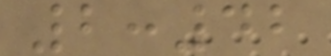2:42
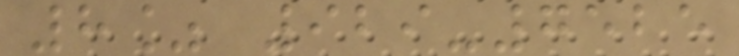8% 929-7525
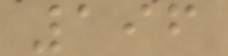196
